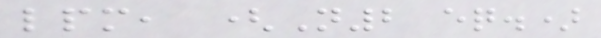lpm, (N2 eq.)
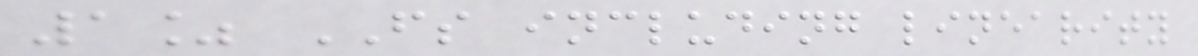1% FS including linearity
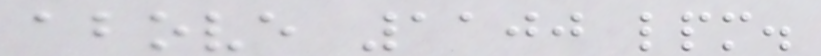above 1100 lpm.
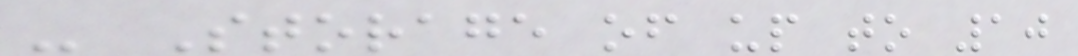- Storage of up to 10
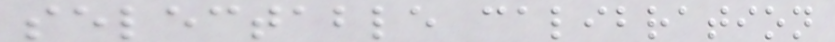selectable calibration
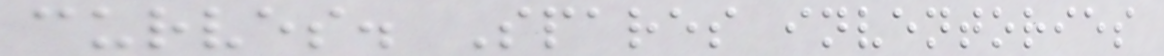curves. Spares inventories
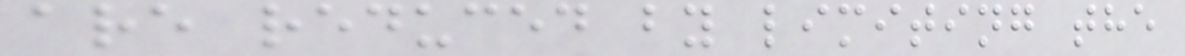are reduced by limiting the
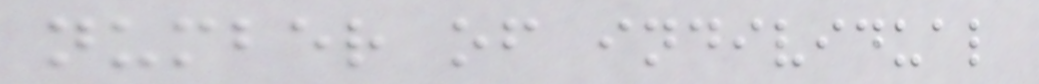number of individual
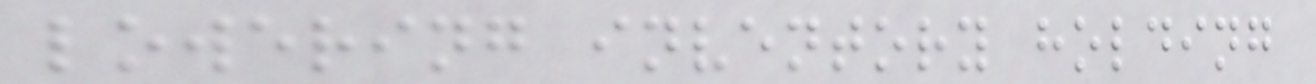lowering inventory holding
